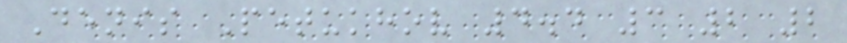Denis Petukhov 4.4 3 2 2
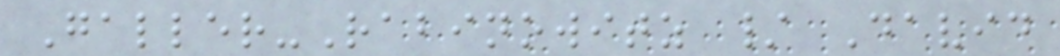Galler-Rabinowitz / David
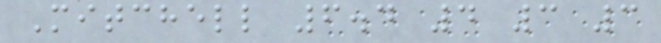Mitchell 6.4 4 3 3
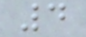4
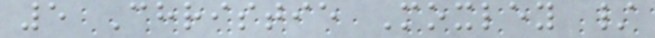5 Christie Moxley /
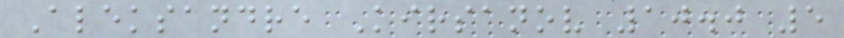Aleksandre Kirsanov 10.0 5
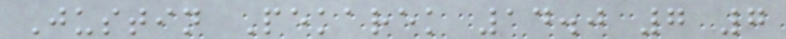Justin Pekarek 14.0 7 7
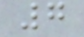7
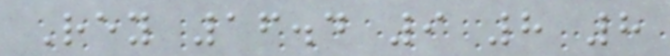Rey 16.4 9 8 8
